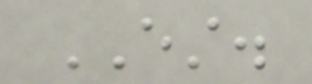EST.
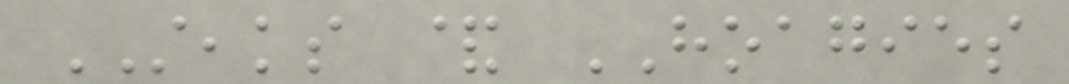STEAKS & HOAGIES
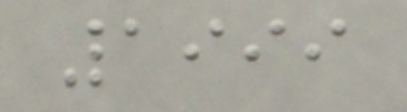1999
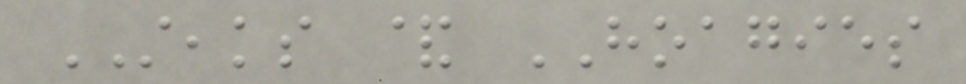STEAKS & HOAGIES
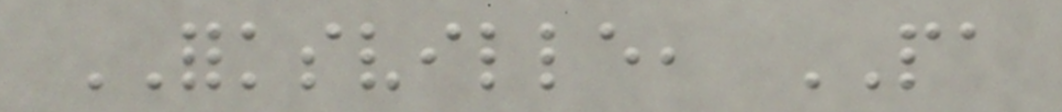FORKSVILLE, PA
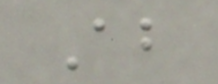About
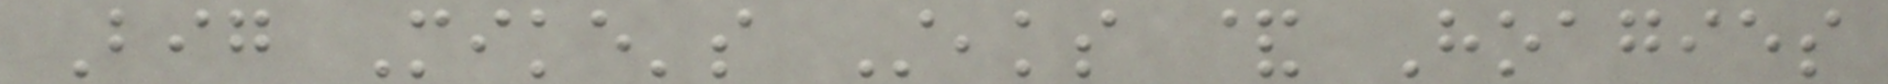Big Mike's Steaks & Hoagies
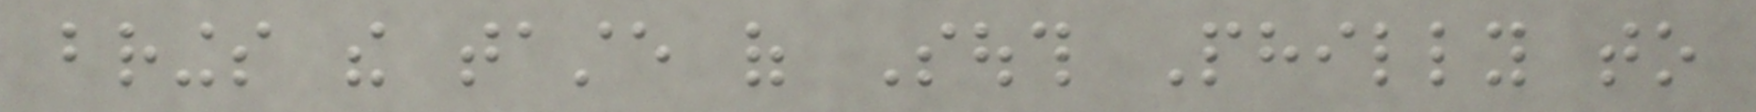brings the taste of South Philly to
